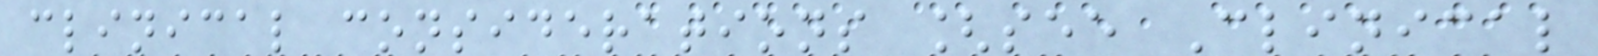clinical considerations [see Clinical
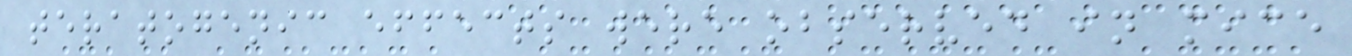teratogenic effects were observed in mice
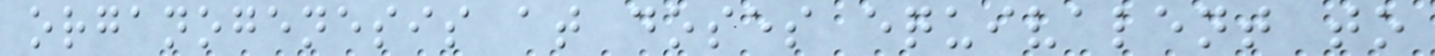organogenesis at doses equivalent to
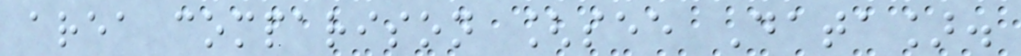area comparison [see Data].
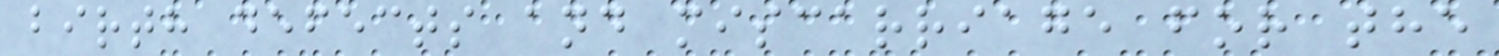birth defects and miscarriage for the
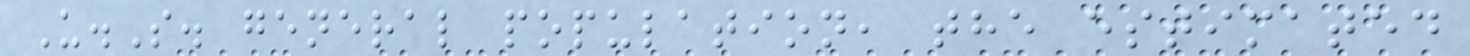U.S. general population, the estimated
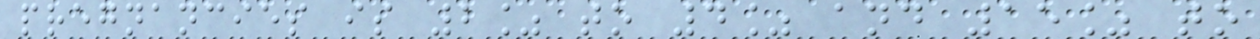pregnancies is 2% to 4% and 15% to
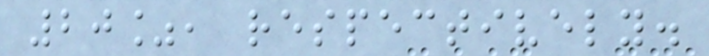20%, respectively.
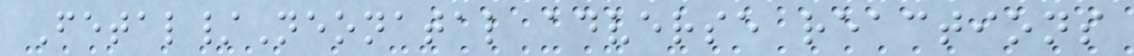Fetal/Neonatal adverse reactions
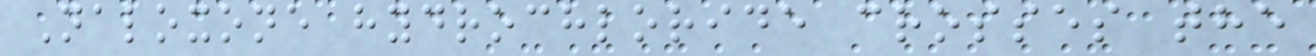Naloxone hydrochloride crosses the
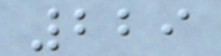229
